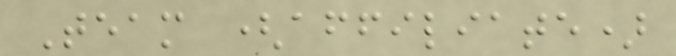Team (affiliate)
